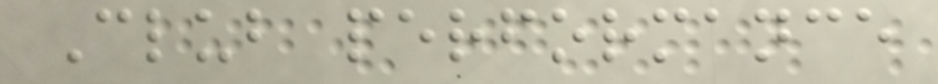Club performance
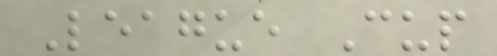League Cup
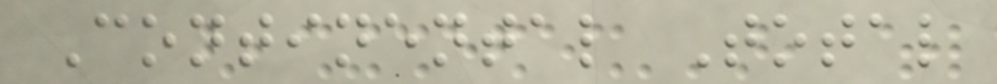Continental Total
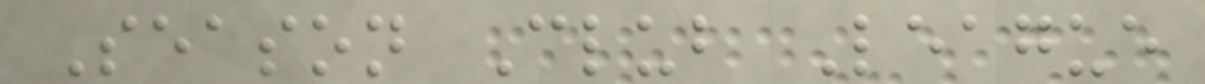Season Club League
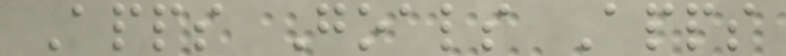Apps Goals Apps
